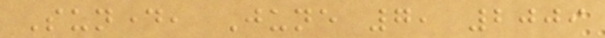Sunday, June 7, 2009
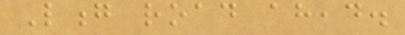Long road ahead.
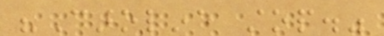"Caroline stop."
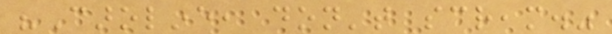"Caroline, don't scream."
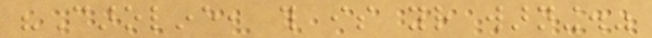"Caroline, this is your warning."
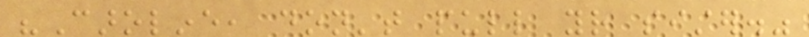"Caroline, don't pull your sister."
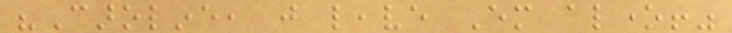"Caroline, just leave Em alone!"
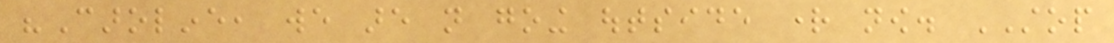"Caroline, we are not going outside right now. STOP
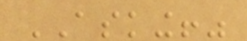ASKING!"
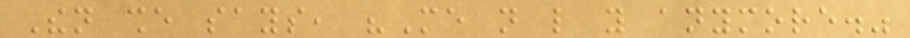Then she says, "Me not like you anymore."
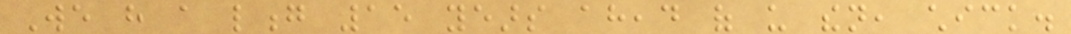We have a long 15 years ahead of us then, chick.
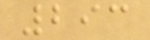293
